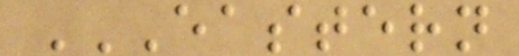EASTERN
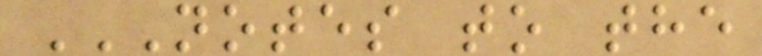NOTES TO THE
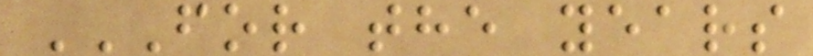FOR THE YEARS
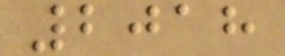2018
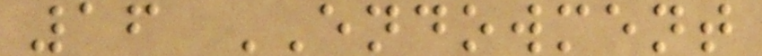16 ENDOWMENT
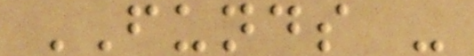FUNDS -
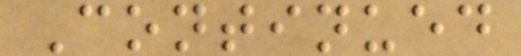Continued
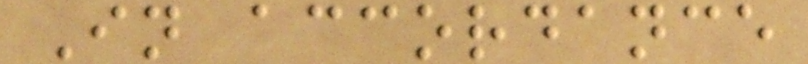In accordance
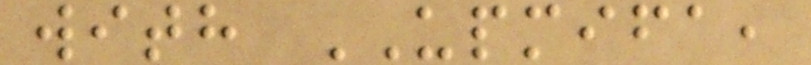with UPMIFA,
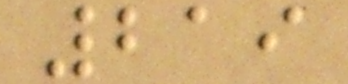219
